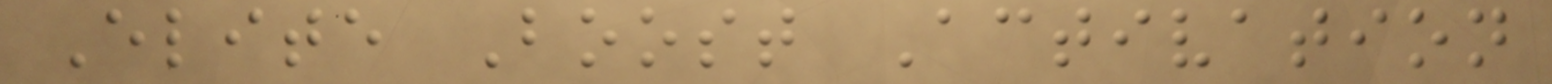Elite Boost Activation
